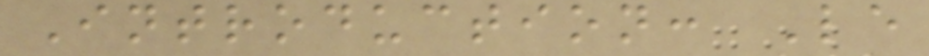Introduction: Le
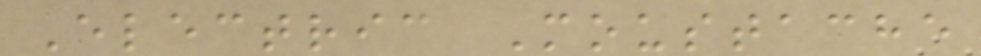Electric Moustache
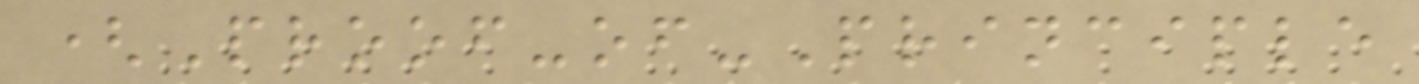(Proof-of-Principle
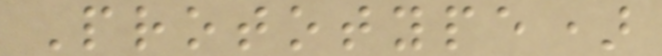Prototype)
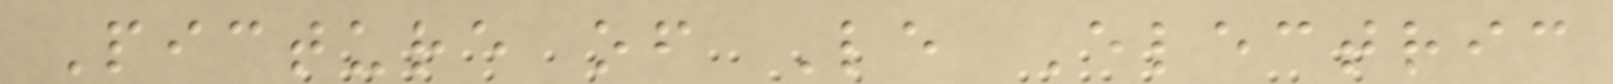Picture of Le Electric
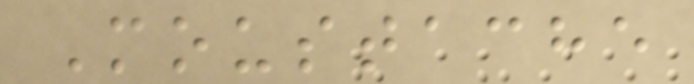Moustache
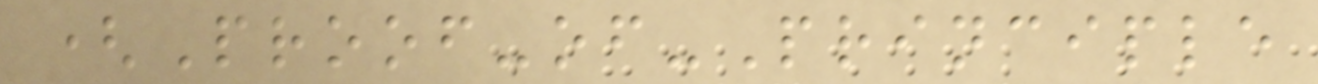(Proof-of-Principle
